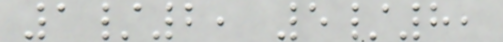1/2, 5/8,
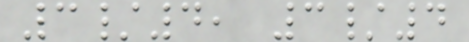3/4, 3/4
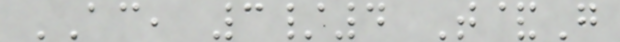AC, 3/4 T&G
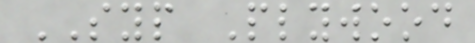SYP Plywood
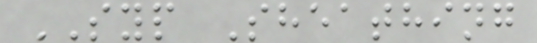SYP Sheathing
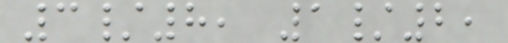3/8, 1/2,
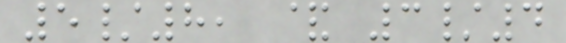5/8, & 3/4
